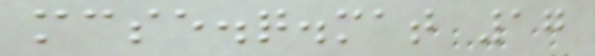mcse.q.mat 17
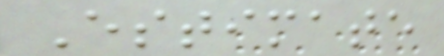Estimate
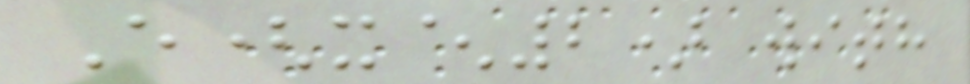E(x^2) with
